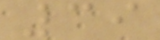39
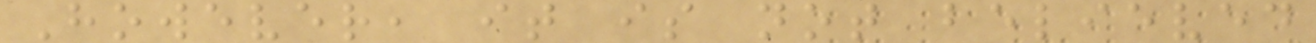However, it is not believed
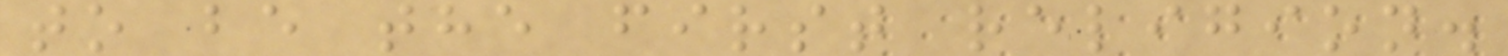to be the first religion.
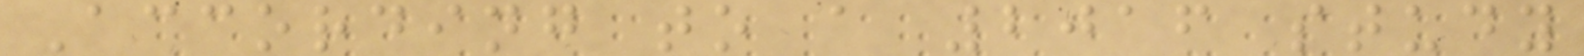According to a 2016 study
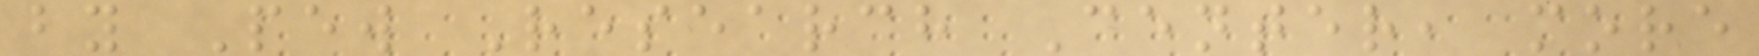by Pew Research Center, more
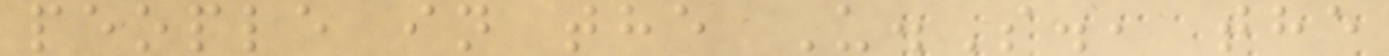people in the U.S., the
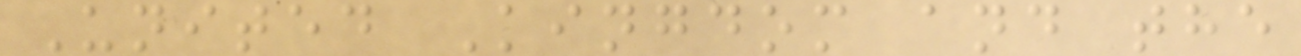United Kingdom and the
